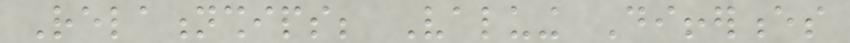Relationships; Valuing Differences
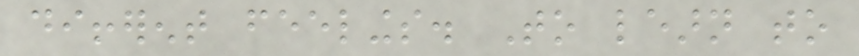different feelings. To learn to
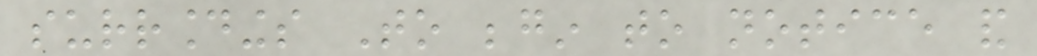surroundings To begin to notice and
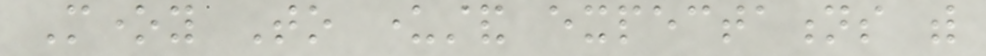Money To understand expectations with
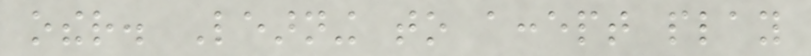other. Learning to accept play
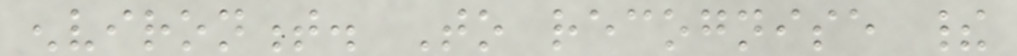environment. To recognise their
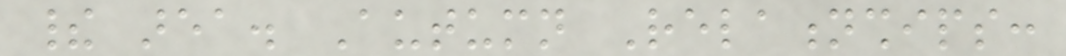their area. Autumn Relationships:
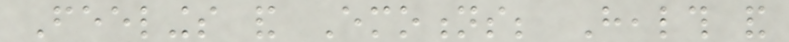Feelings and Emotions; Health and
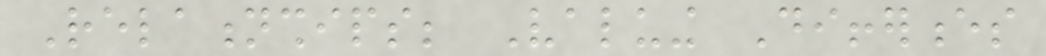Relationships; Valuing Differences
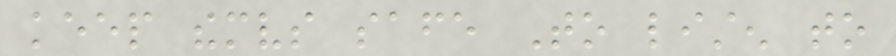keep themselves safe To listen to
